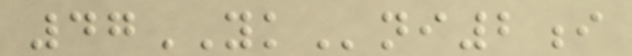47YKni2i
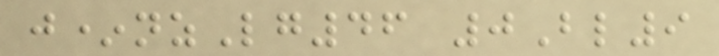j*nzLg46 0Bl9
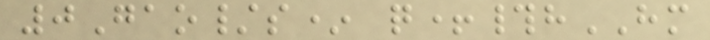0Gao/s* q+#hHM
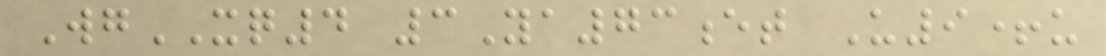WgXQ4 3Ya73et U9+u
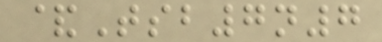&Tsb7n7
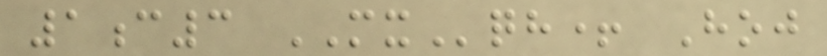1c3 MXqh+ Hoj
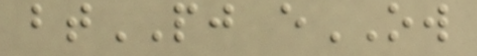btPJ eOW
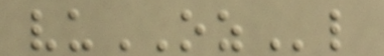vuOZl
